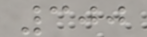300
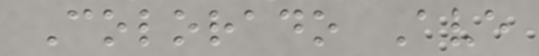Colorado Ave
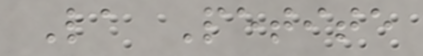La Petite
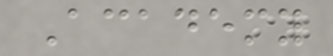Academy
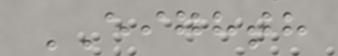EIGHTH
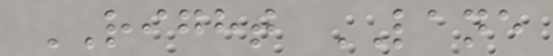RIGHT LANE
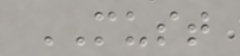MUST
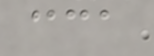cca
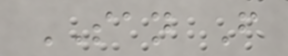SAN F
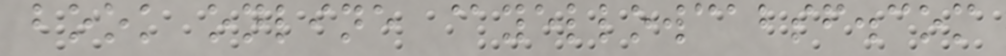book online @yellowcabsf.com
